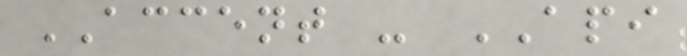ACCENT - API
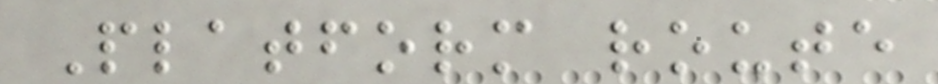Platform route
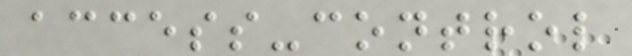access-control
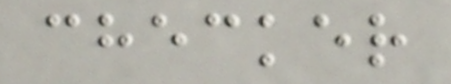checker
